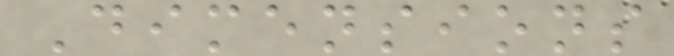Dimensions
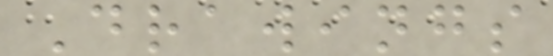Drawings
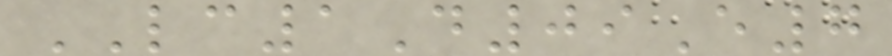LC1D09E7
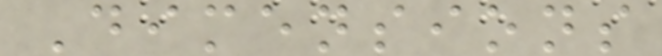Dimensions
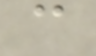c
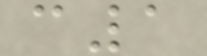c1
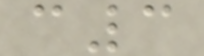c3
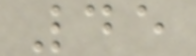45
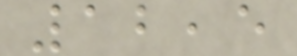12,5
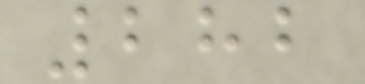282
